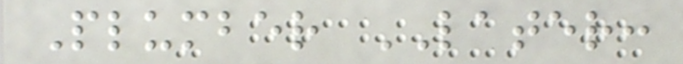Plumber LATER:
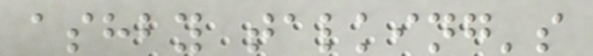ashby talking's
